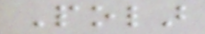Polar
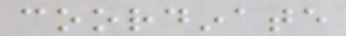coordinate
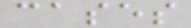cases
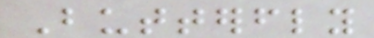Butterfly
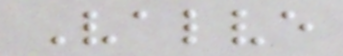Valve
